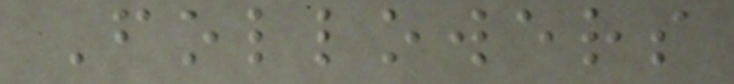Followers
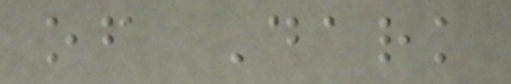of Dark
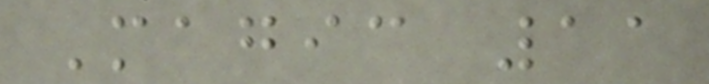Magic 11
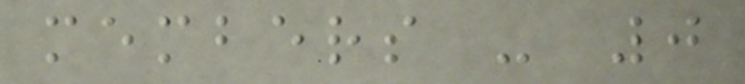members - 0
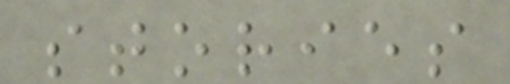stories
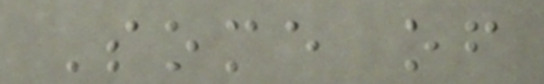Some of
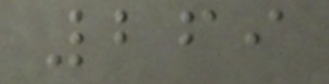269
